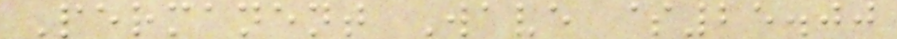Permanent Wave $25.00
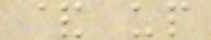& up
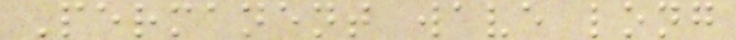Permanent wave long
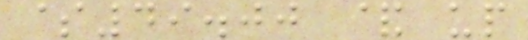$49.00 & up
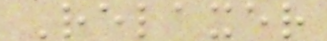Relaxer
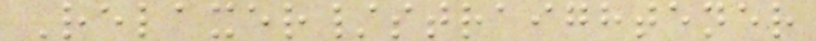Relaxer/straightener
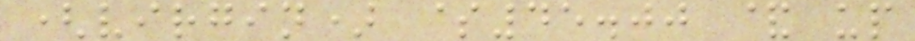(virgin) $45.00 & up
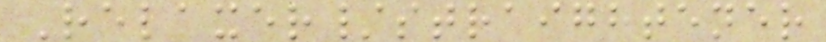Relaxer/straightener
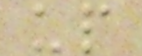up
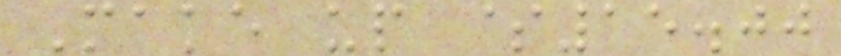Make up $15.00
